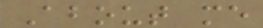About me
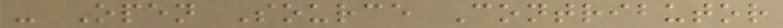- Open Source Contributor
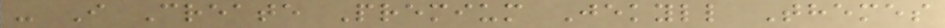- I Create Premium Jekyll Themes
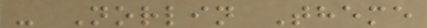- Norlin Theme
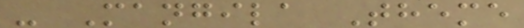- Mangila Theme
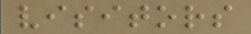visitors
